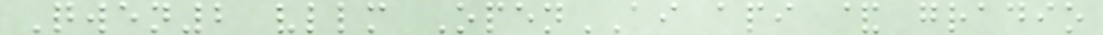Qwen2 vllm OpenAI api & gradio
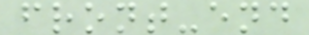front-end
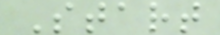Start
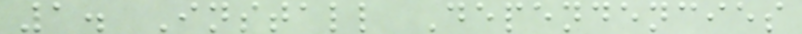1. Install Dependencies
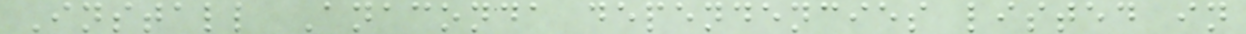Install Anaconda dependencies listed in
